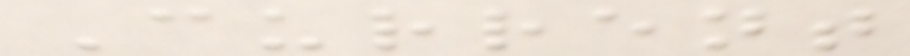Current
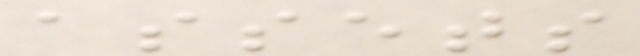assets
